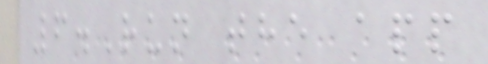6.Run the app
